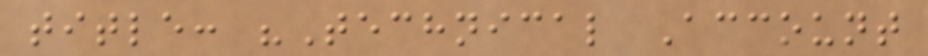title: "Technical Account
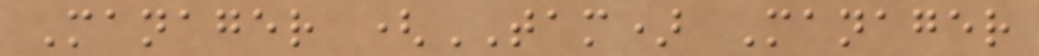Manager (TAM) Manager
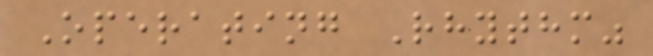Operating Rhythm"
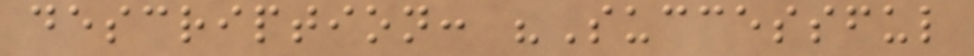description: "Successful
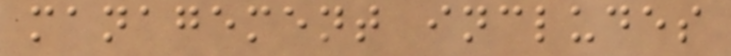management includes
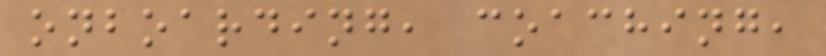onboarding, coaching,
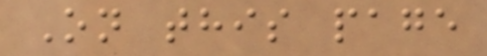On this page
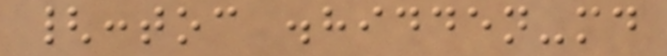{:toc .hidden-md
